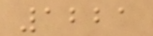1221
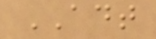ADT
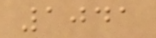1041
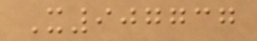X907737
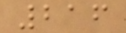216
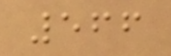566
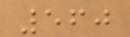560
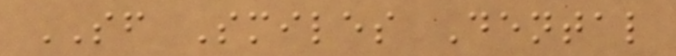SF Smiles Dental
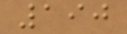190
